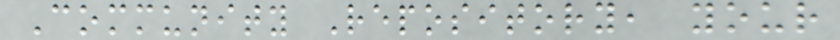Community Repository, your
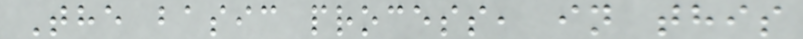The basic process, in this
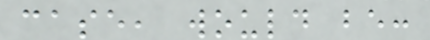case, would be:
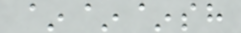~~~sh
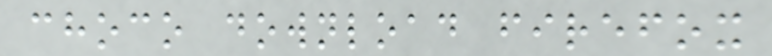choco download firefox
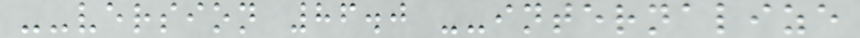--version 86.0 --internalize
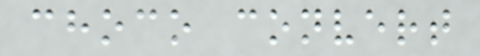choco convert
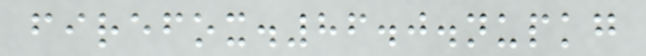firefox.86.0.nupkg
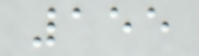155
